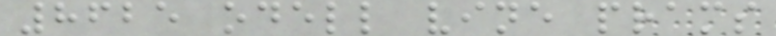8625 odell vine prams
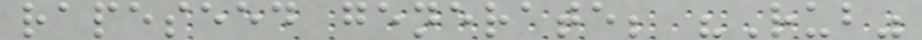rapeseed generate; "Rub"
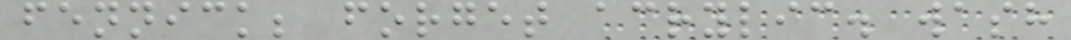fennick; forget acrylic. wash
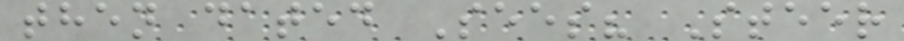then dated Sees? Steer
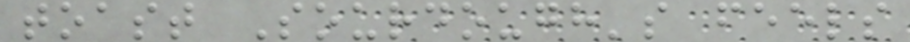toast Sourdough's feels
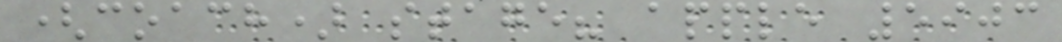(coach) stage? apple 5903
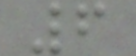6
